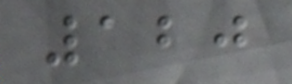120
